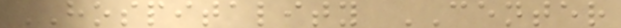HOSPITALITY CENTER
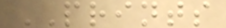PRINTS
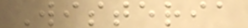Wisteria
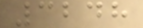3248
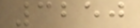3250
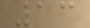13
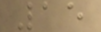15
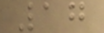17
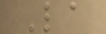La
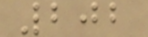202
